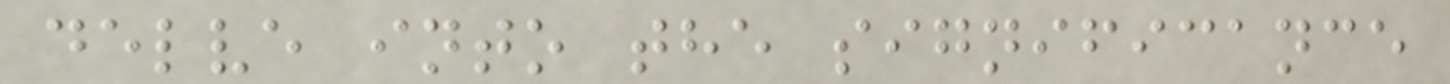delve into the significance
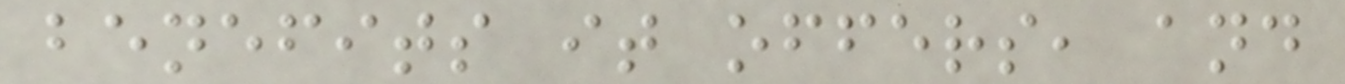benefits it offers, and
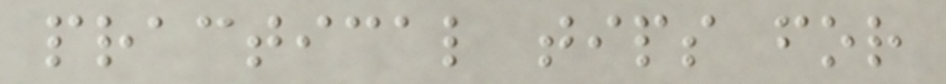practical tips for
